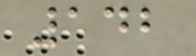142
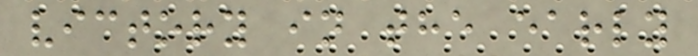victory in the early
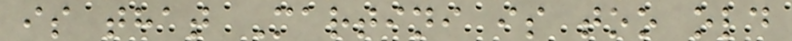is that Martini is too old
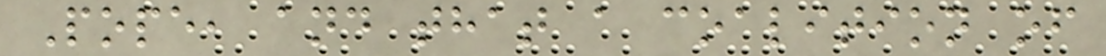Pope, and that a coalition of
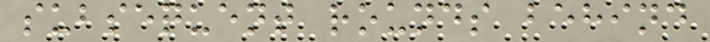subsequent rounds behind
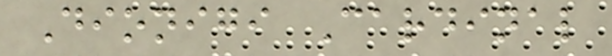Dionigi Cardinal
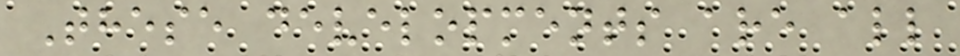These developments are all
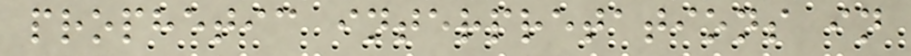prophetic interpretations in
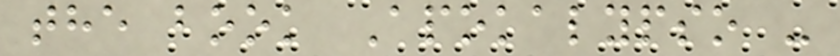the book Apokalypso -
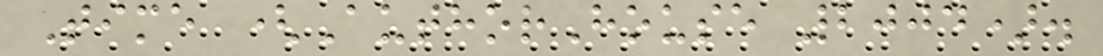Time (AuthorHouse 2004).
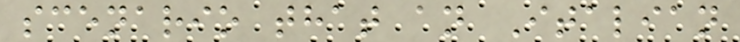scenario that an Italian
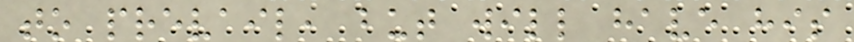to prevail, but will have his
